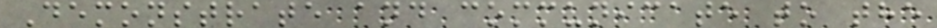Demonstrate and communicate to the
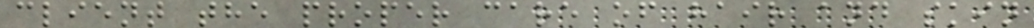client the proper care of hair and skin
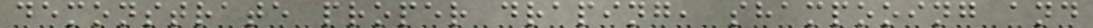demonstrate proper draping, shampooing and
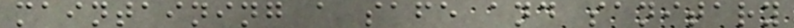maintaining a safe and sanitary
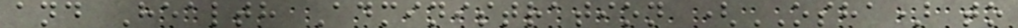and Health Administration (OSHA) to
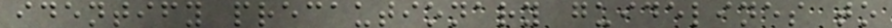identify precautionary guidelines to
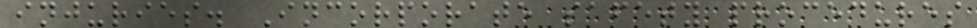injuries. Incorporate safety procedures
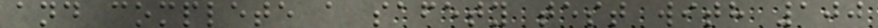and complete a safety test with 100
